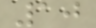10
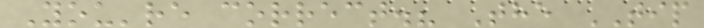You're correct.? The TIP
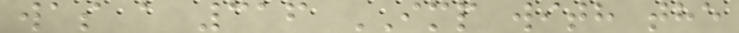was a 316 IMP with the
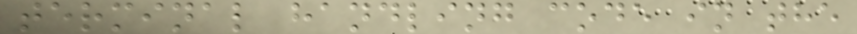terminal handling code in the
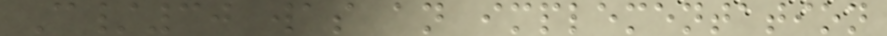C/30 was an implementation
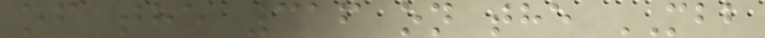of the 316 on the MBB
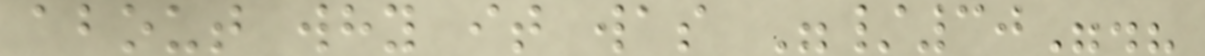about why it was "/30".?
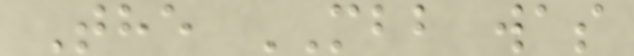The MBB was
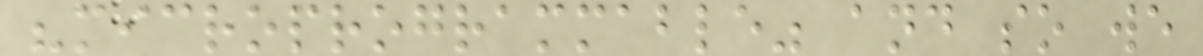"microprogrammable" and so we
